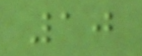10
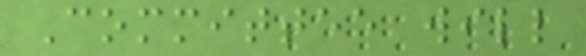Committee will
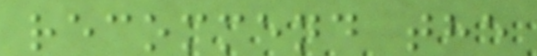recommend the
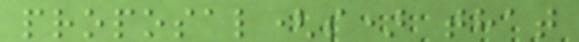proposal(s) that
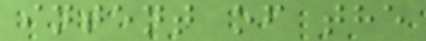intent of the
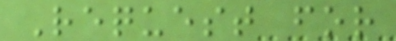Request for
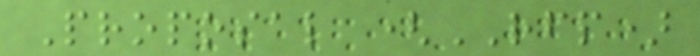Proposal (RFP)
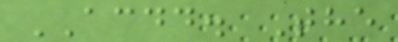ACDD. The
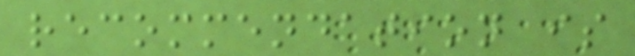recommendation is
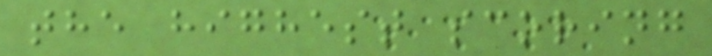the highest scoring
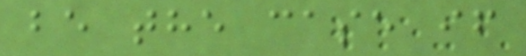be the case if
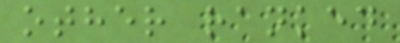other ranked
